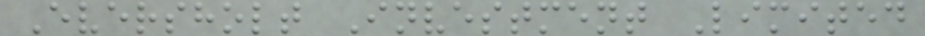Eversholt Investment Limited
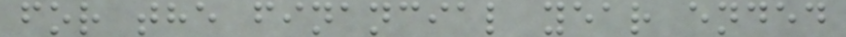for the financial year ended
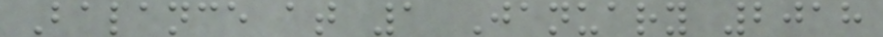Balance at 1 January 2018
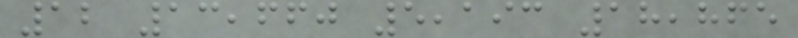12 13,660 5,193 18,865
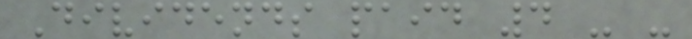Dividends paid 4 - -
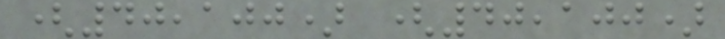(40,100) (40,100)
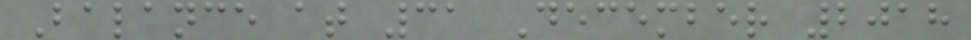Balance at 31 December 2018
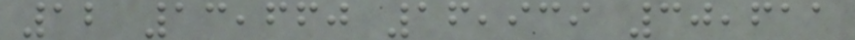12 13,660 16,939 30,611
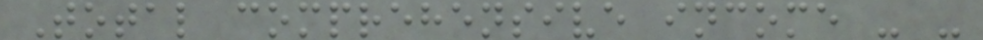Total comprehensive income - -
